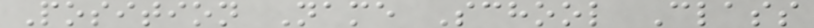Position Name School Class
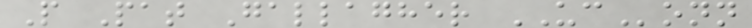P Pat Gallagher UConn
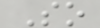So
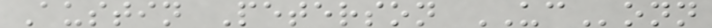Austin Peterson UConn
